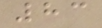83
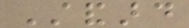Standard
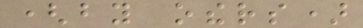(by others)
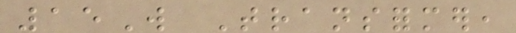15W Transformer,
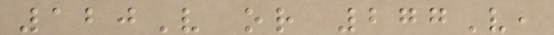120V or 277V,
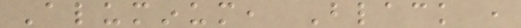Aluminum, Black ,
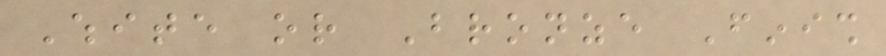White or Bronze Finish
